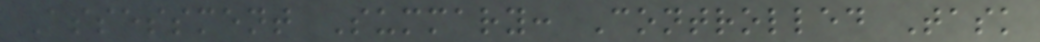Assessment Summary: Controlled Task
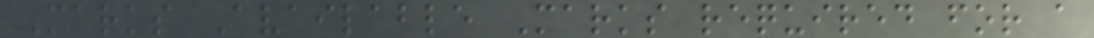Marks Available Marks required for a
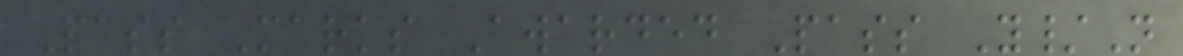Pass Marks Awarded Pass Y/N
